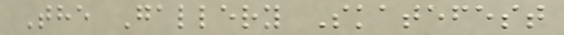The Gallery Skatefest
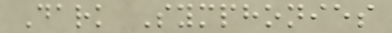Dark Symphonies
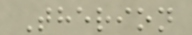Therion
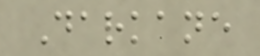Darkane
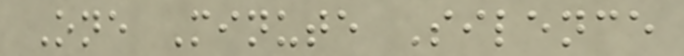One Minute Silence
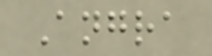Angra
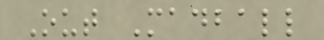Out Madball
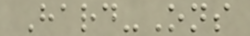Hard-Ons
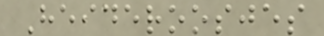Heideroosjes
